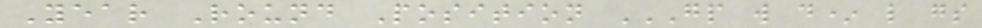Year Round Position GP W D* L GS
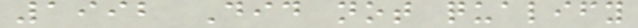1992 Did not qualify
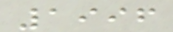1996
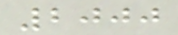2000
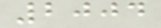2004
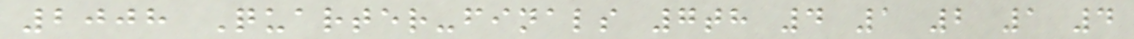2008 Quarter-finals 7th 4 1 2 1 4
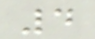4
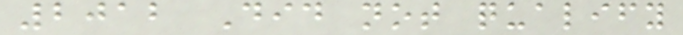2012 Did not qualify
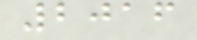2016
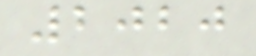2020
